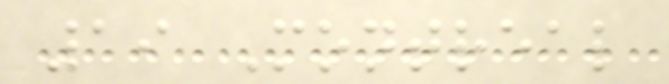19 Montreal
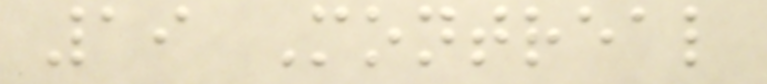19 Montreal
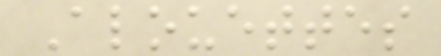Alouettes
